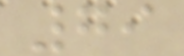79
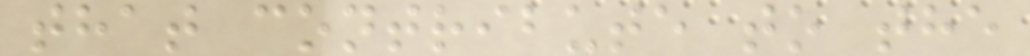that contribute to the
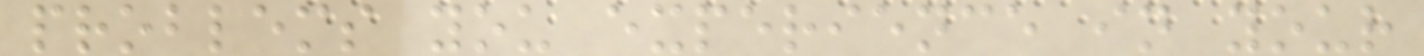problems you experience in your
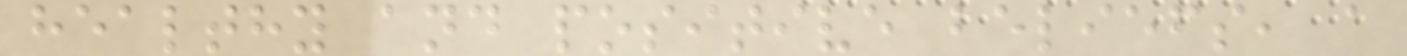healthy and positive beliefs, a
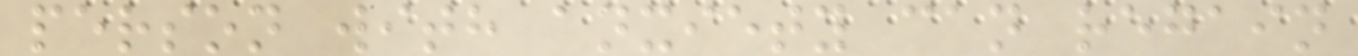person with anxiety can regain
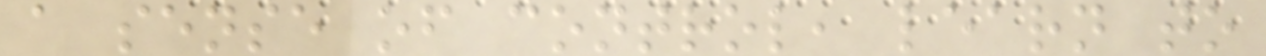a sense of control, learn to
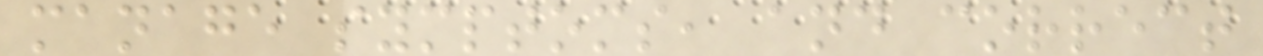manage symptoms, and correct
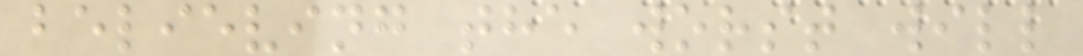believing the worst will
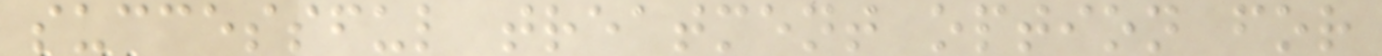successful treatment option for
